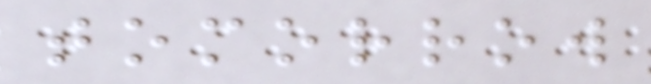tomorrow
